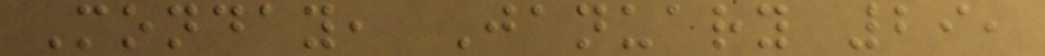Monday, January 29,
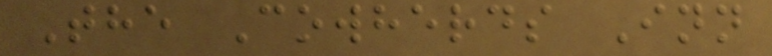The Cowherds Inn
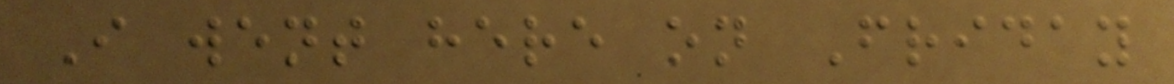I went here on Friday
